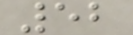52
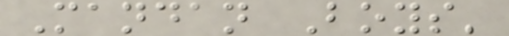Mandan Boys'
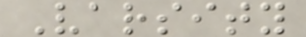Varsity
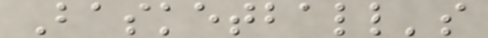Basketball's
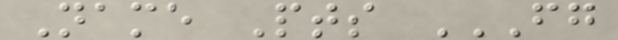Name Pts FG
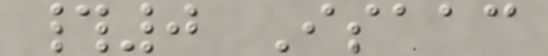#0 Isaac
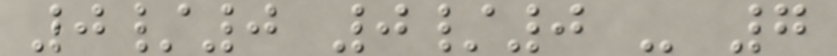0/0 0/0 - 7
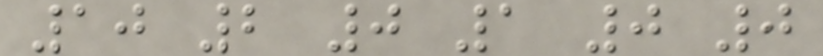10 2 0 1 0 0
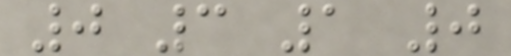0 3 1 0
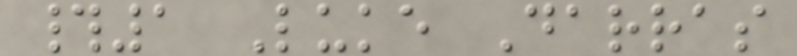#1 Luke Darras
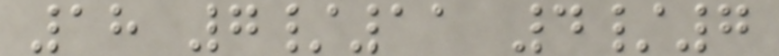18 7/11 4/7
